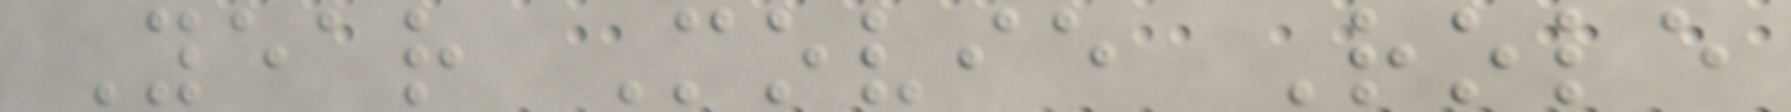Year Movie Role
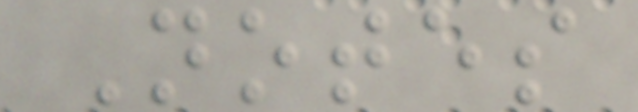Notes
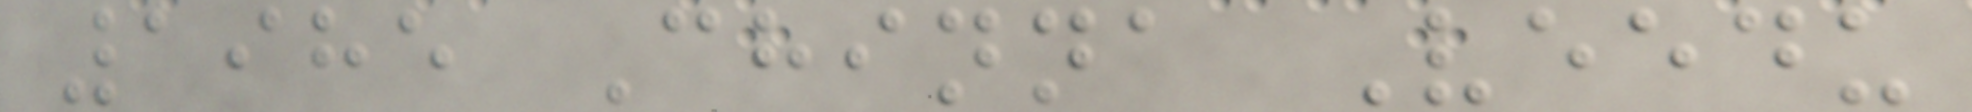1985 Chinna Veedu
